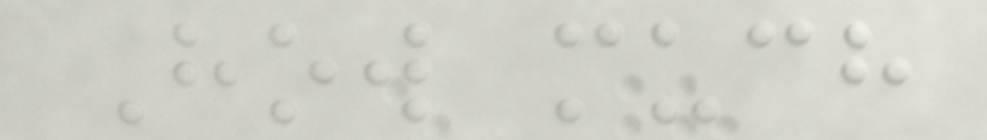How much
